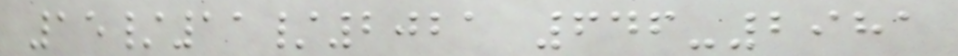15/11/2021 646-2981
